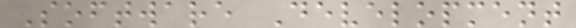Software Development
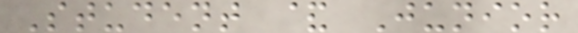Student & Junior
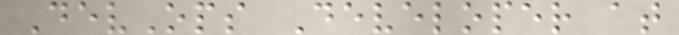DevOps Developer at
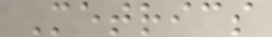Metrics
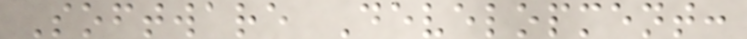Software Development:
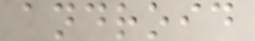android
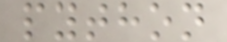python
